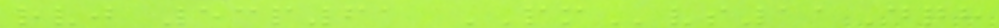rvj 53p61 PMvs11Dqh
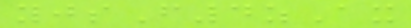yjsF4zAx
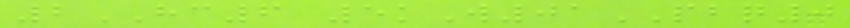2HC6 5kW01PBQ0
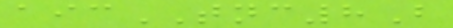aicTNC8B
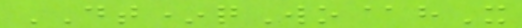DT*qWo@hX
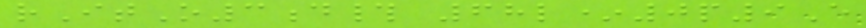rItO3d# 68l*0p9E
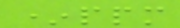*ppm
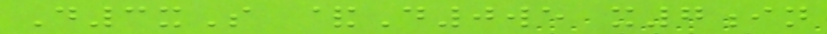D3xS &D0we x7in
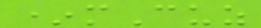*mCuz
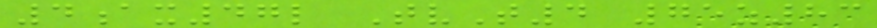4ax47l TvT4 75z83
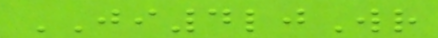JI4ljWr
